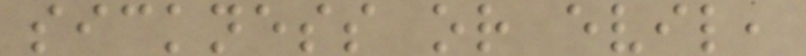sickness or evil,
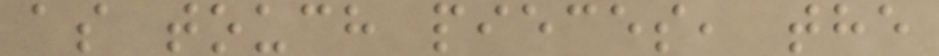as touch pieces, the
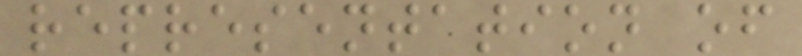representation of
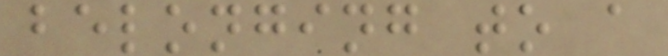belonging to a
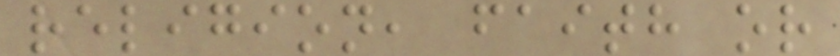religion, faith or
